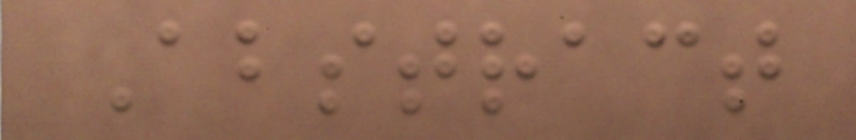Abstract
